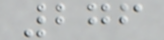276
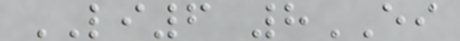LI6 8EI
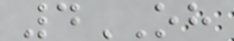4OH
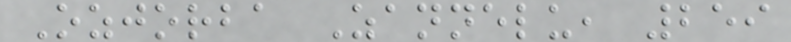Ozjorba Zannelu, 259
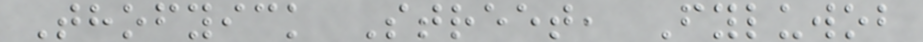Thofyick Street, Fyluwob
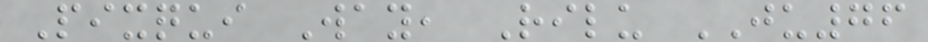Pixqui Way, Rilu JU76
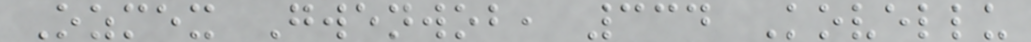Ozmex Gwenwob, 334 Kovellu
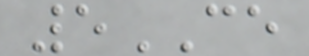5CE
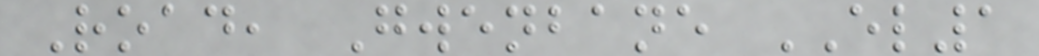Road, Gwenbane EL1
